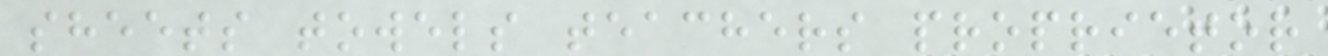sheets towels teachers proprietor
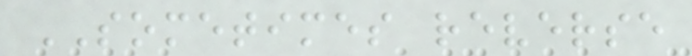SOMETIMES reverse
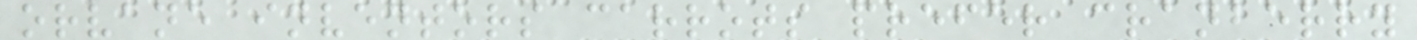orvane inventors carrots prefer cranberry
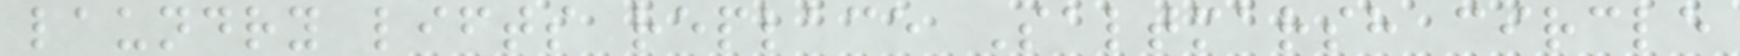laundry lifts replace Saltmarsh circle
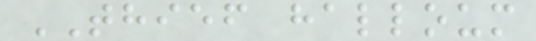THIEF halloum
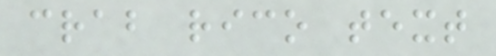crab rico text
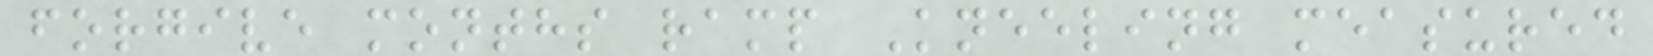forgive months ramp Kneeling measured
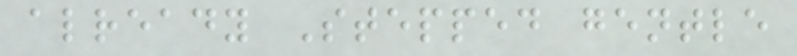already Stepped gentle
